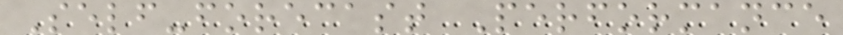Self-forecast Performance
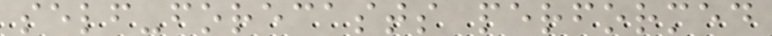self-forecasts performed
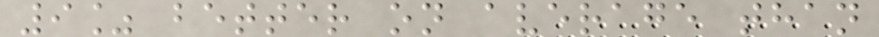9% better on average than
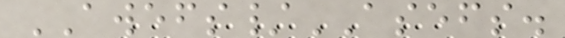AWEFS/ASEFS.
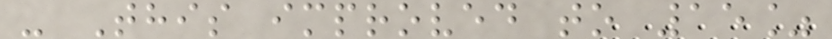- This improved to 15%
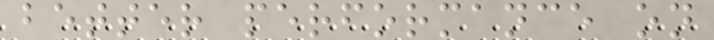better performance on
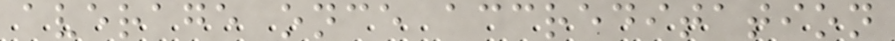average once accreditation
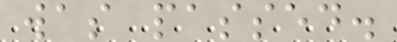was passed.
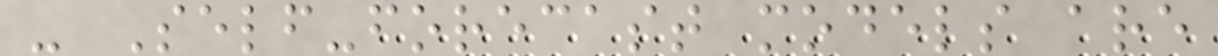- Self-forecast models are
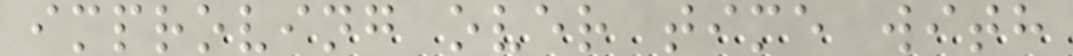improving over time with
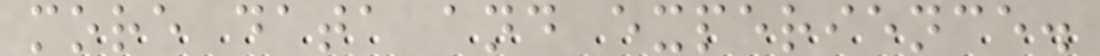more data and experience.
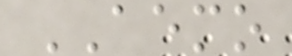AEMO
